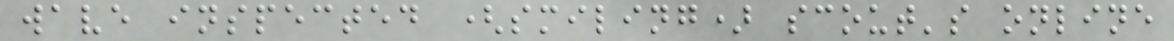wave inspected (smiling) scout's online
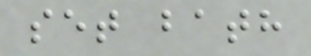set bath
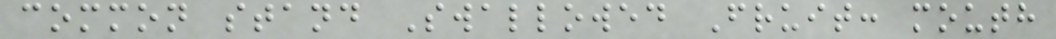common stand Swallowed Fruit: mouth
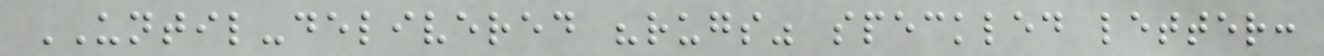UNTIL-delivered "rugs" speckled letter:
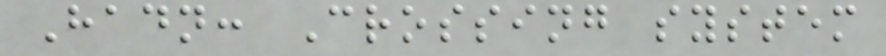Hadn: Crossing system
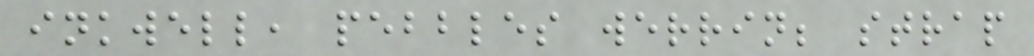inkwell, pebbles werrin; strap
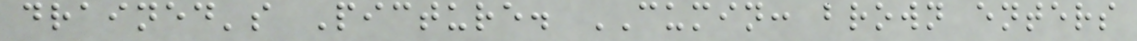drained's Picture. CUMIN: brown enters
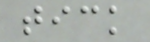tick
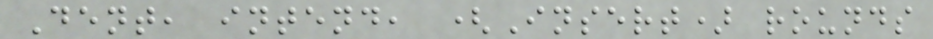Dent, intend, (Insert) rounds
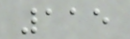115
